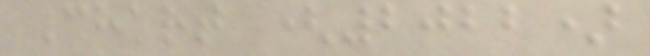Chart (2022)
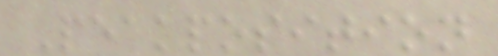Peakposition
